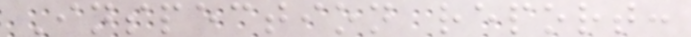Inspection report:
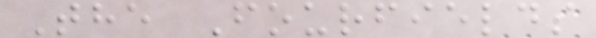The Fourfields
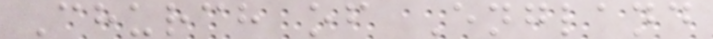Church of England
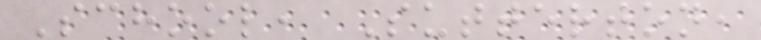School, Sutterton,
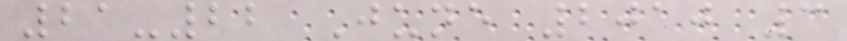21-22 June 2010 3
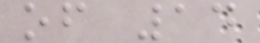of 14
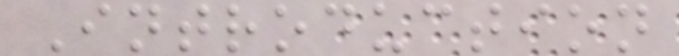Introduction
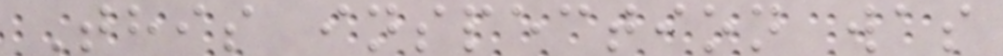This inspection was
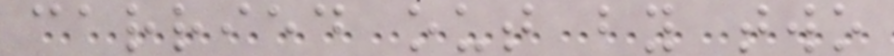carried out by two
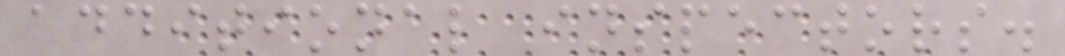additional inspectors.
